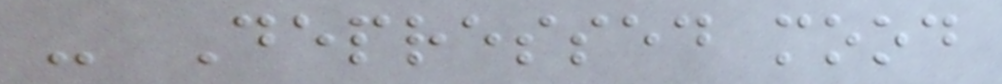- Depressed mood
